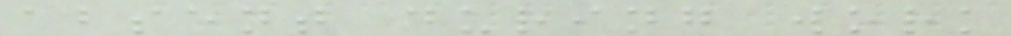absent during work
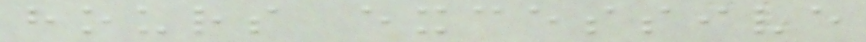hours excessive
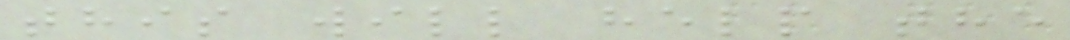this will help the
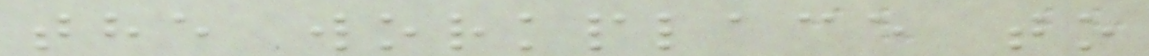the workplace to
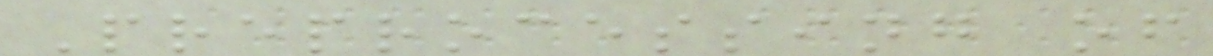Preprocessing of
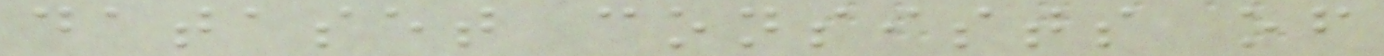dataset consists of
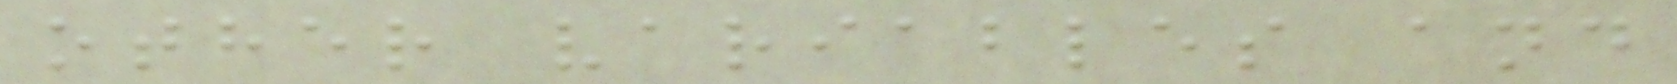other variables and
